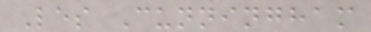Les Cunningham
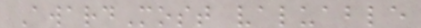AwardMost valuable
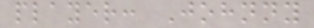player: Johnny
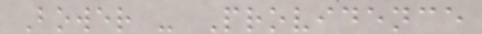Bower - Providence
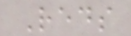Reds
